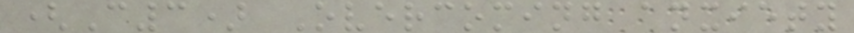(C3) Overcoming anxiety
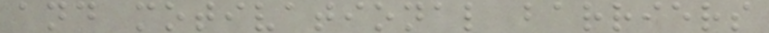and motivational barriers
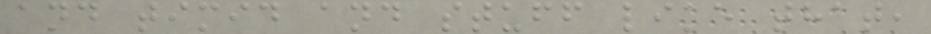and timid and stuff like that,
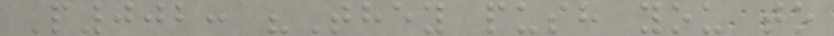P002: "They push you to
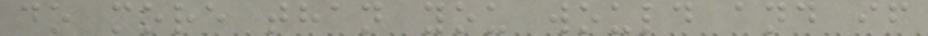do more than you would and if
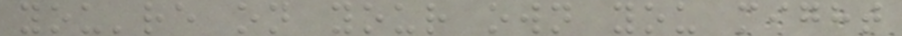you're on your own you might
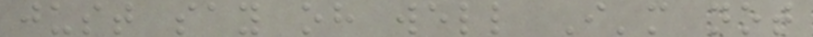just say oh well I'm not
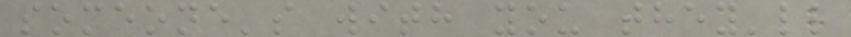someone's with you they'll
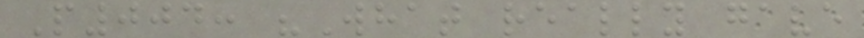P004: "What really gave
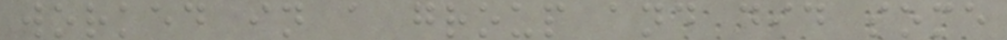worked in a group and did some
